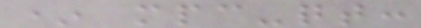* mpc-qt:
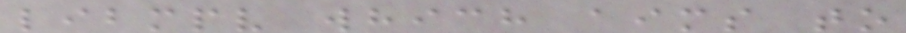libmpv which aims to
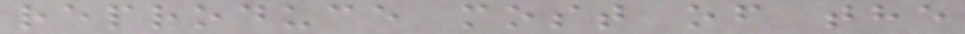reproduce most of the
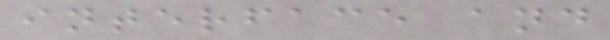interface and
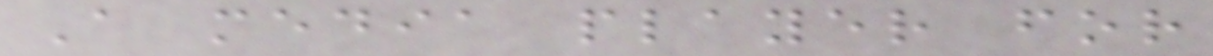A media player for
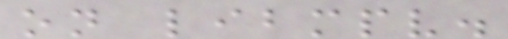on libmpv.
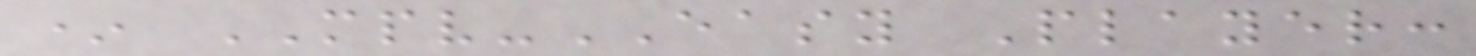* MPV-EASY Player:
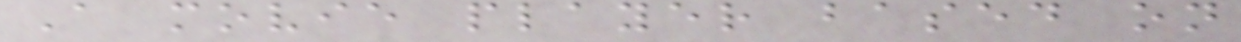A movie player based on
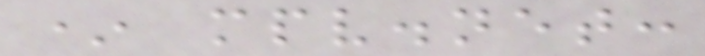* mpv.net:
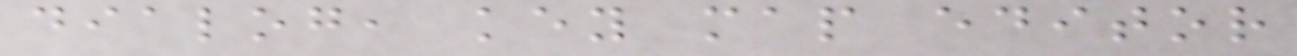dialog, key map editor
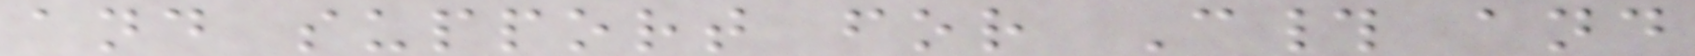and support for C# and
